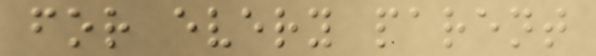for every parent
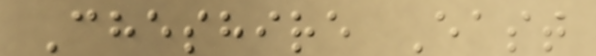Cheshire East
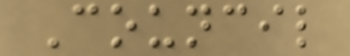Council
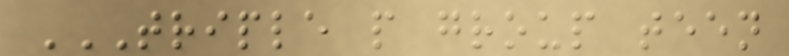TRIPLE P GROUP TEEN
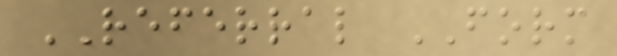REFERRAL FORM
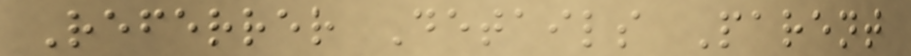Referrer Details Parent
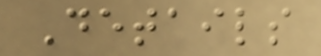Details
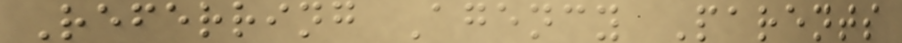Referring Agency Parents
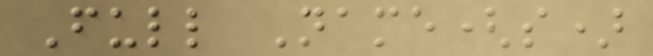Full Name(s)
